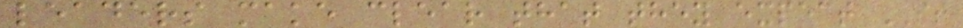leaders make clear that they expect IT
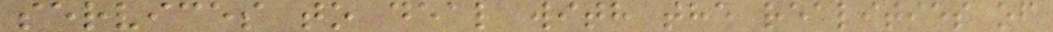services to deal with the realities of
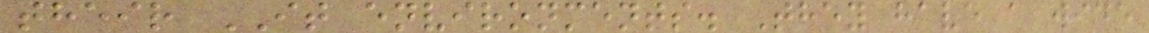their IT environments. They have a wide
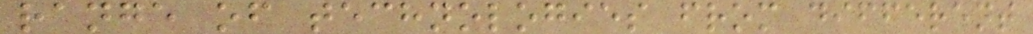range of technologies from different
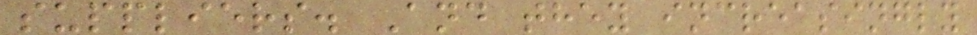suppliers. And they increasingly
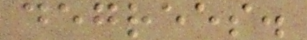degrees.
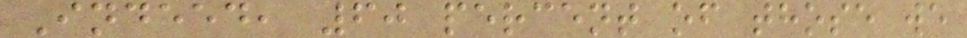Indeed, 60 percent of those we
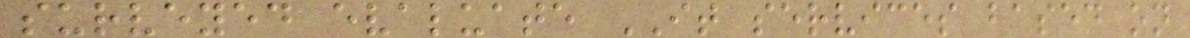surveyed evaluate IT services based on
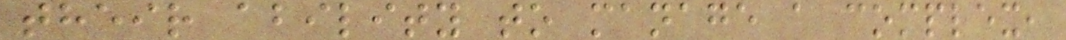their ability to manage a complex,
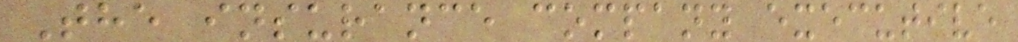The insurance company executive
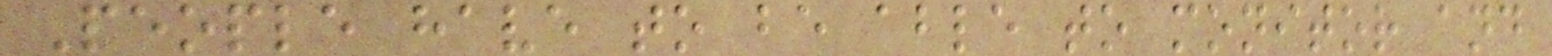People have to be able to monitor and
